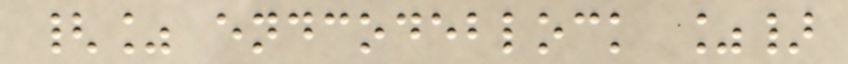{% endcodeblock %}
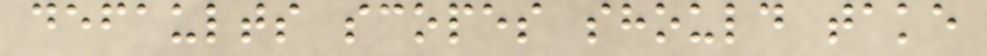defaults scopes should take
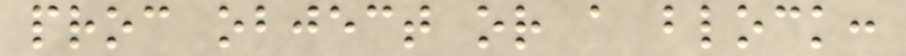proc object or a block:
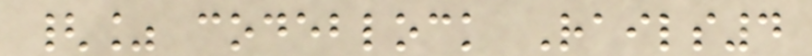{% codeblock Rails4
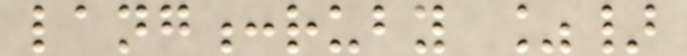lang:ruby %}
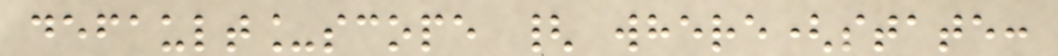default_scope { where(state:
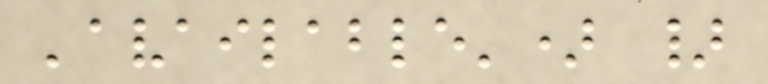'available') }
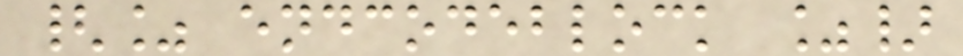{% endcodeblock %}
